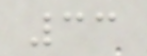33
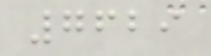7629
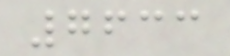7633
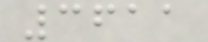3611
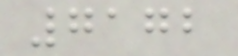7172
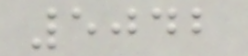5042
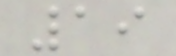19
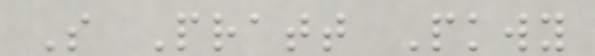S Pratt Pkwy
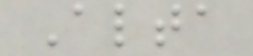Alta
